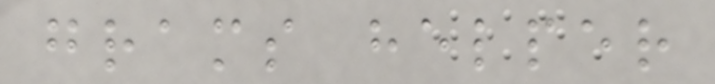grams helper
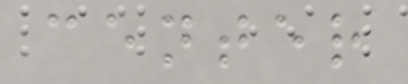center
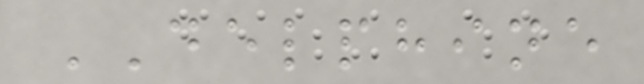DELPHINE
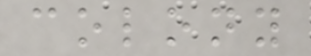colony
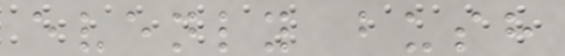evenly bush
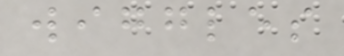wiggles
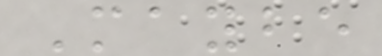Maybe
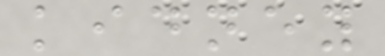kidney
